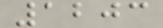1203
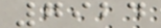7924
